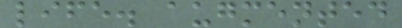life. augmented
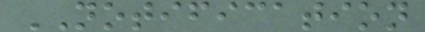NOTIFICATION
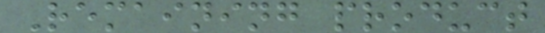Remaining product
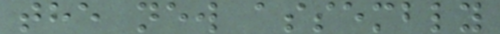the new assembly
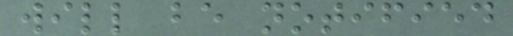will be notified
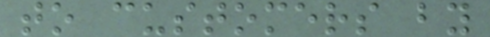to customers by
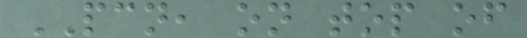PCN, on top of
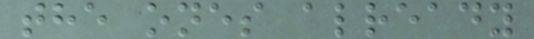the ones already
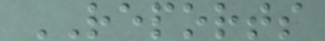REPORTS
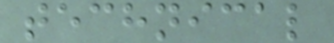technical
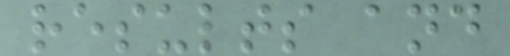results and
